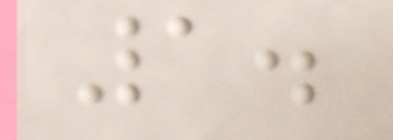1.
